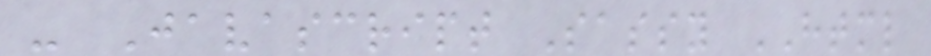- Javascript Sassy HTML
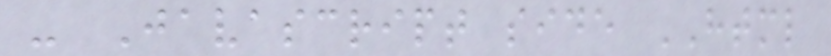- Javascript side HTML
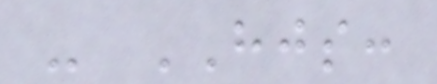- HJS:
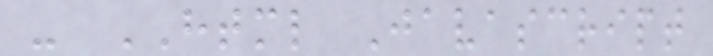- HTML Javascript
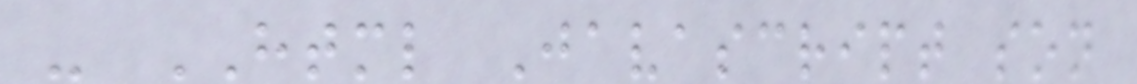- HTML Javascript son
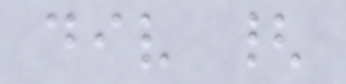div {
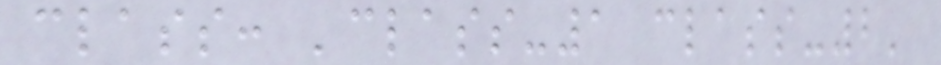class: 'class-1 class-2'
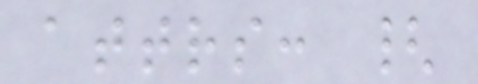attrs: {
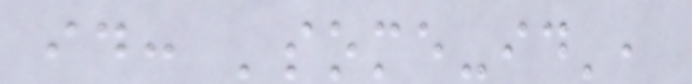id: 'some-id',
